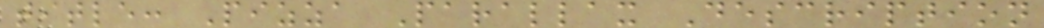title: Pizza Parallax Description
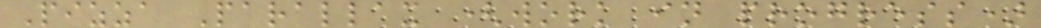Pizza Parallax (work in progress)
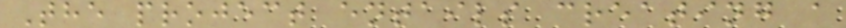The project entails creating a
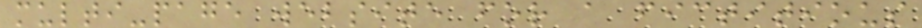multi-page website for a fictitious
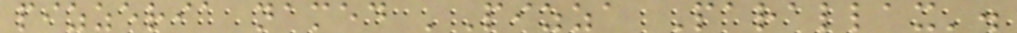pizzeria named 'Pizza Parallax'.
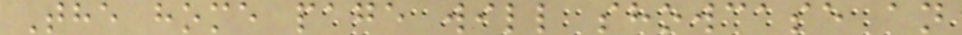The home page will showcase an
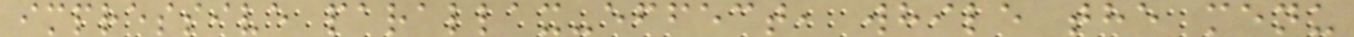impressive parallax-effect, while the menu
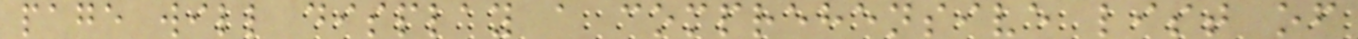page will display a comprehensive list of
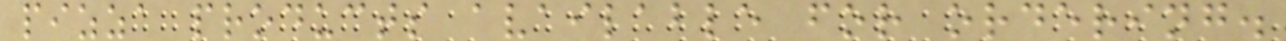pizza products available for ordering.
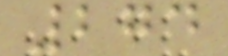274
